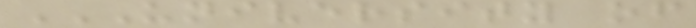UNIVERSITY OF
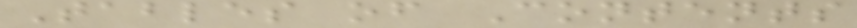Tables of Contents
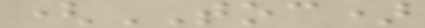(TOC)
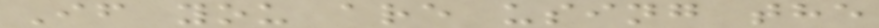If you are using the
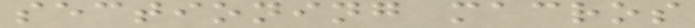sectioning macros
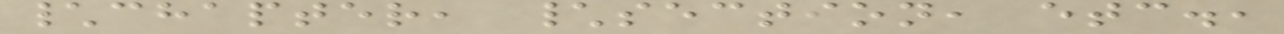\chapter, \section, etc.,
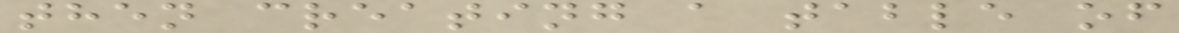then creating a table of
